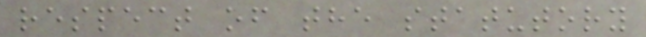respect of the statutory
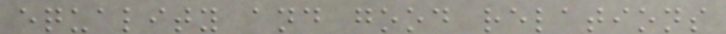equality and good relations
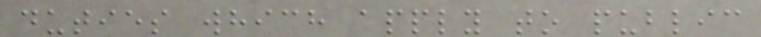duties which apply to public
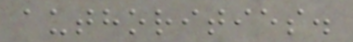authorities.
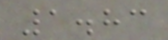1.83
